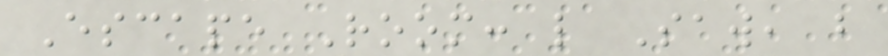Escape Room: like Saw, but
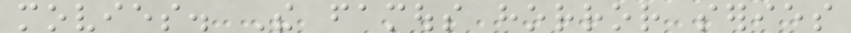movies. The famous horror series
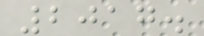2017.
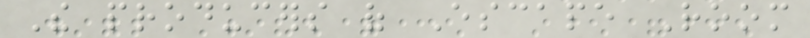The producers of Escape Room
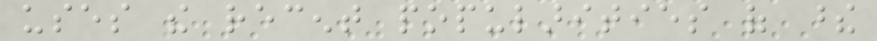uses the recent popularities of these
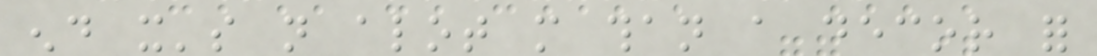end it's not alot more than a decor for
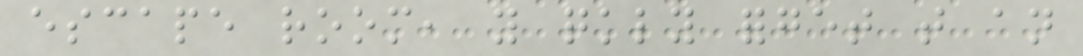escape room, you quickly forget that an
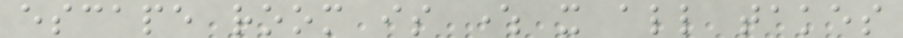escape room is where it all takes
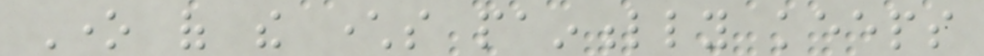One of the characters painfully keeps
